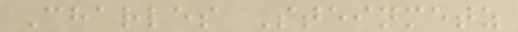Charles Steinmetz
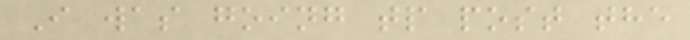I was going tp post the
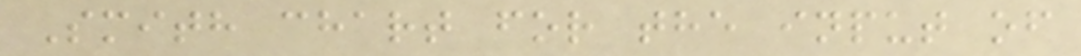Smith chart for the input of
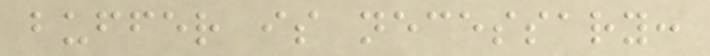buffer is necessary:
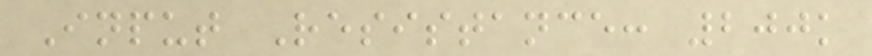Input Resistance: 200k
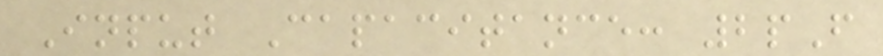Input Capacitance: 2pF
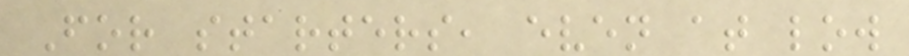For starters, even at low
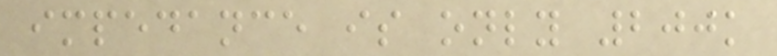impedance is only 200k
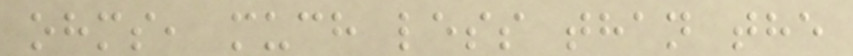ohms, much less than the
